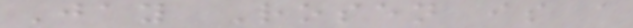Jay Rosen is a
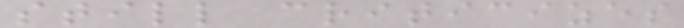still criticizes
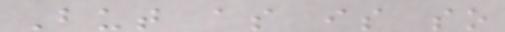But as is so
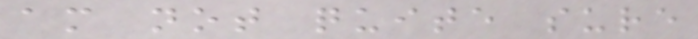am not quite sure
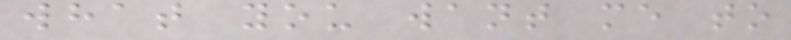what you want me to
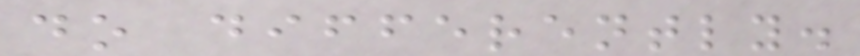do differently.
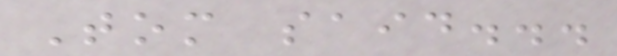Tom said...
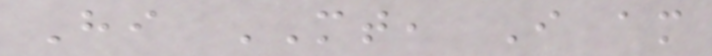Hi MT, I am
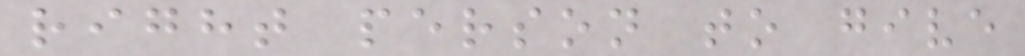right person to give
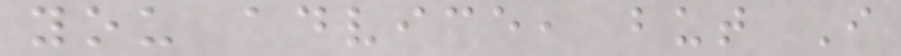you advice, but I
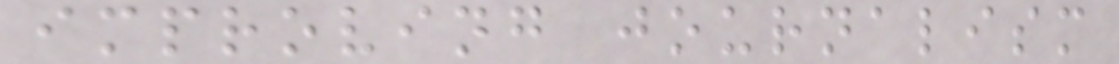improving journalism
